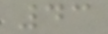43
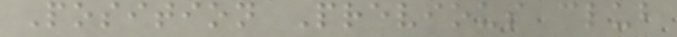Position Previous club
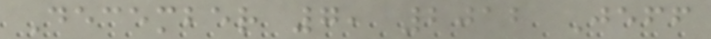December 7, 2012 Jeff
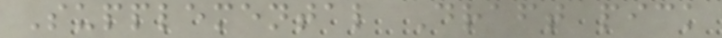Supplemental Draft pick
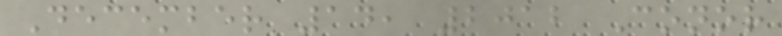December 14, 2012 Conor
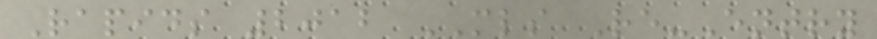Rapids 2012 MLS Re-Entry
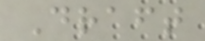Draft
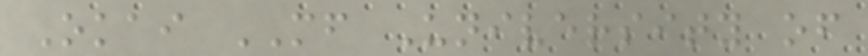Okai MF University of
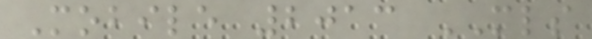Mobile 2013 MLS
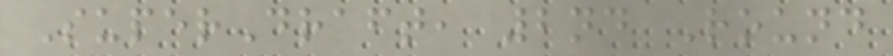SuperDraft, 2nd Round
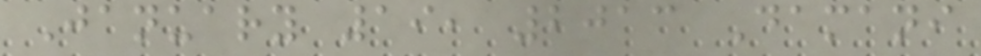January 19, 2013 Damani
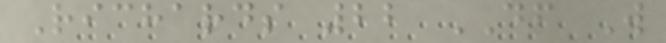Richards 22 DF W
